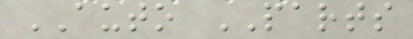AUTO PARTS
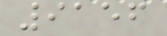9156
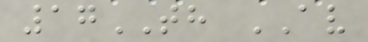17TH AV
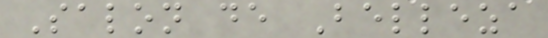Salon de Belleza
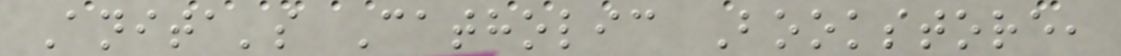Anita's Catholic Bookstore,
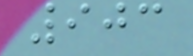903
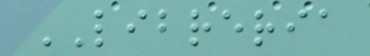LIBRERIA
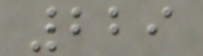229
